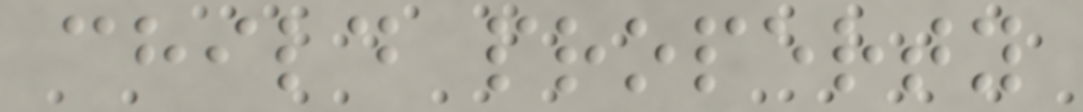child property
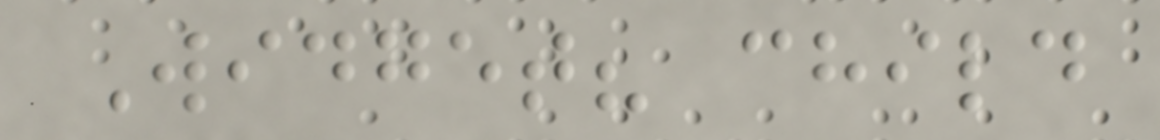Widget? child
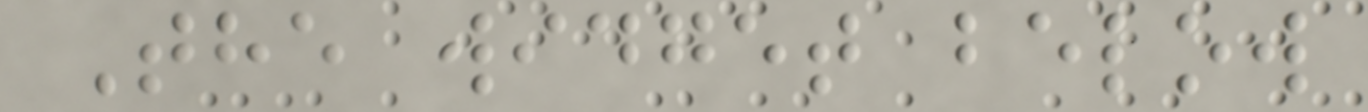The widget below
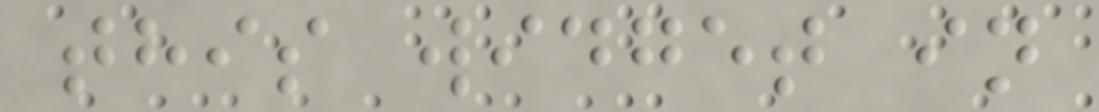this widget in
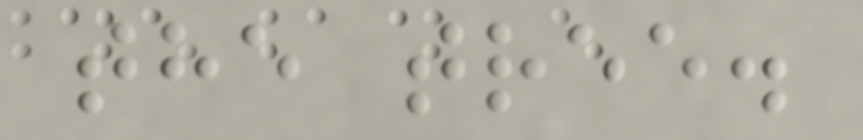the tree.
